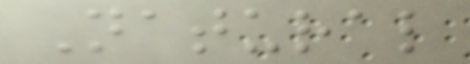Natural
